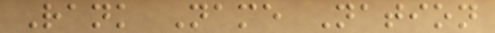Rank Name Nation
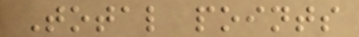Total points
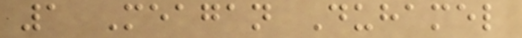1 Meagan Duhamel
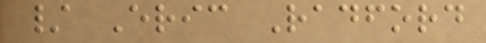/ Eric Radford
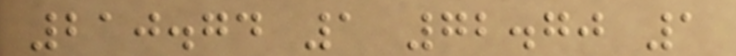210.74 1 72.70 1
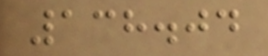138.04
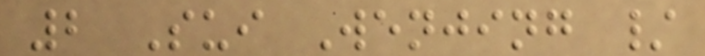2 Sui Wenjing /
